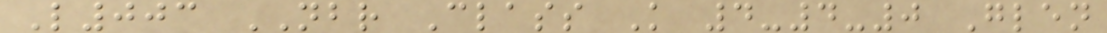L003 NBR Class K 4-4-0 Glen
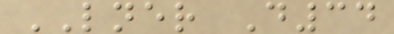LNER D34
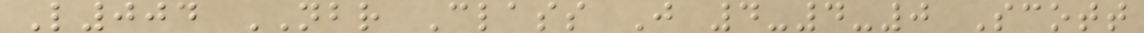L004 NBR Class J 4-4-0 Scott
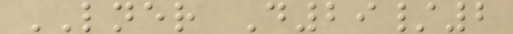LNER D29/2
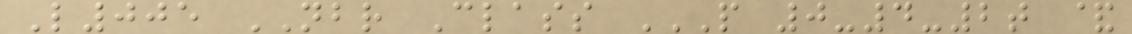L005 NBR Class P 0-4-2T &
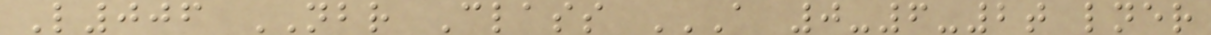L006 NBR Class A 0-6-2T LNER
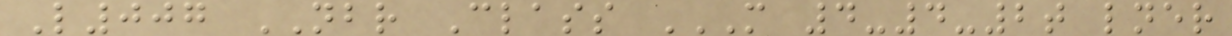L007 NBR Class M 4-4-2T LNER
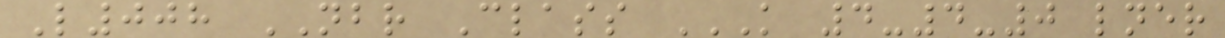L008 NBR Class K 4-4-0 LNER
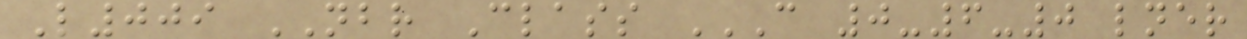L009 NBR Class C 0-6-0 LNER
